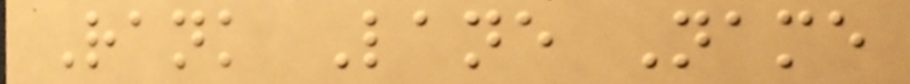Rank Lane Name
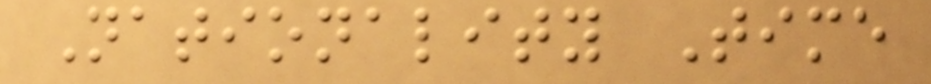Nationality Time
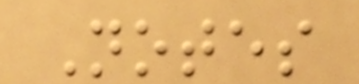Notes
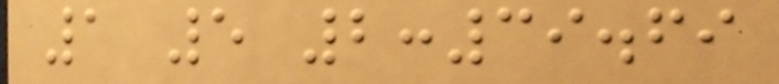1 5 2:39.69
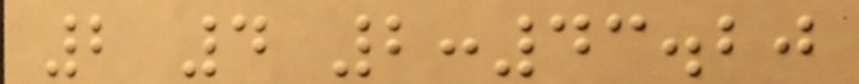2 4 2:43.20
